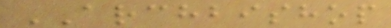ARCHBISHOP
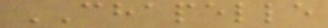CHAPELLE
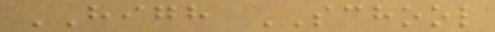HIGH SCHOOL
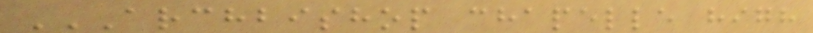ARCHBISHOP CHAPELLE HIGH
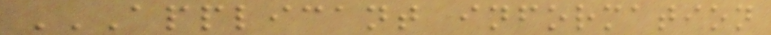APPLICANT INFORMATION
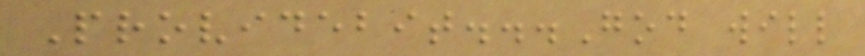Providebit...God will
